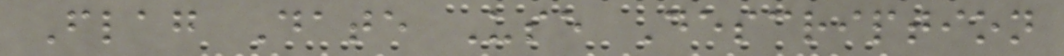Flag Date Use Description
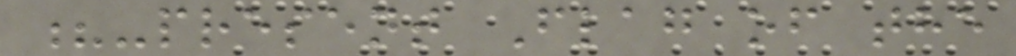?-present Flag of the
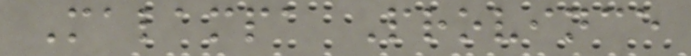Malampa Province
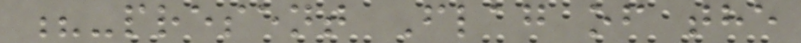?-present Flag of the
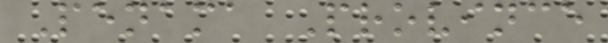Penama Province
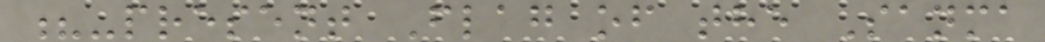?-present Flag of the Sanma
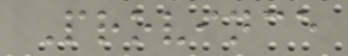Province
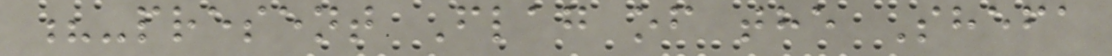?-present Flag of the Shefa
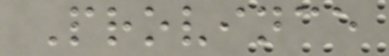Province
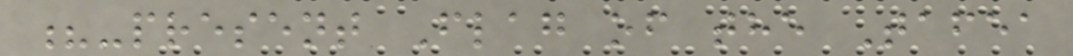?-present Flag of the Tafea
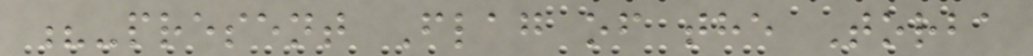?-present Flag of the Torba
